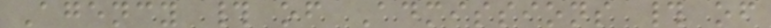Agency # of Admissions # of
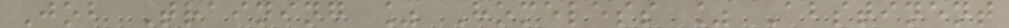Job Training % Homeless % Abstinent
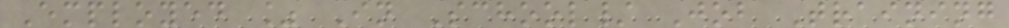Employed % In School/ Job Training
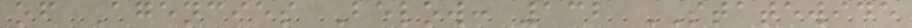of Agencies Below: 132 STATEWIDE
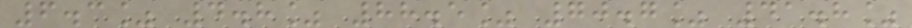6.3% 4.8% 88.5% 70.7% 41.8%
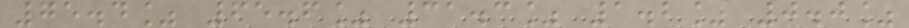75.4% 65.6% 31.3% 1.2% 0.0%
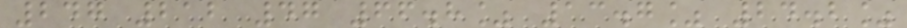247 212 47 66.8% 13.7% 24.2%
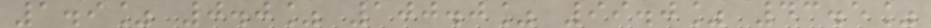1.9% 0.0% 100.0% 99.0% 43.5%
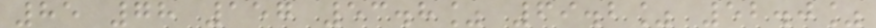85 78 157 53.8% 69.2% 52.0%
